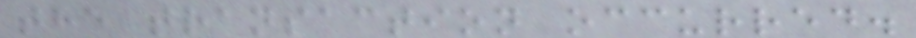the transaction occurred.
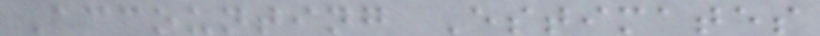Accounting Estimates
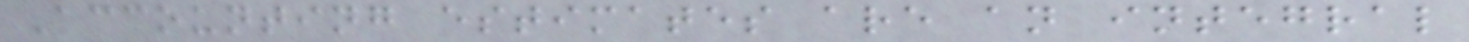Accounting estimates are an integral
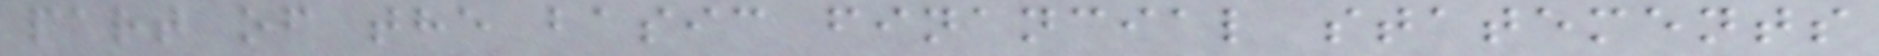part of the basic financial statements
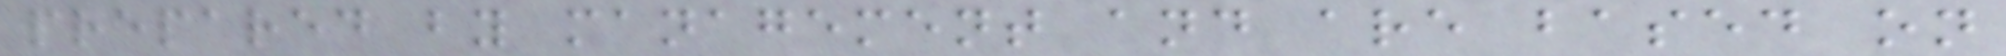prepared by management and are based on
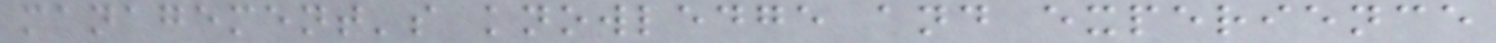management's knowledge and experience
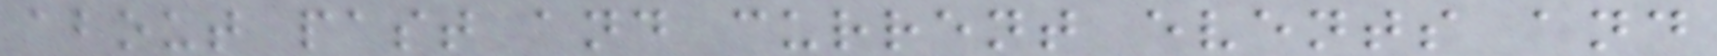about past and current events and
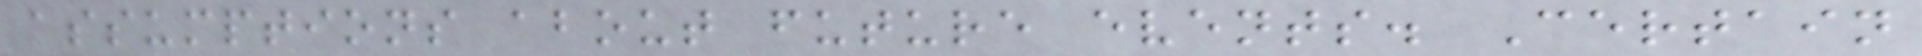assumptions about future events. Certain
